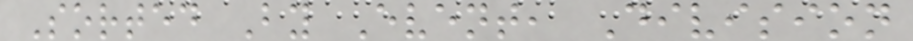Sorted By Event, Division
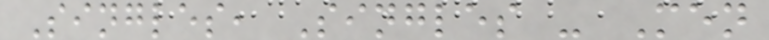Singles, Singles - Men
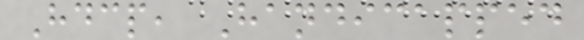Hdcp, Handicapped
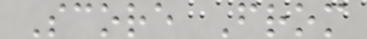Score From
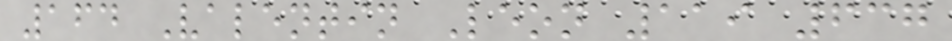164 Valentin Leon 119 637
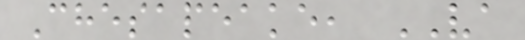Chesapeake, VA
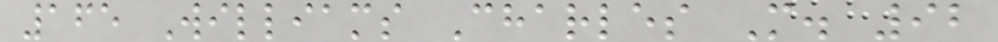165 Williams Charles M. 92
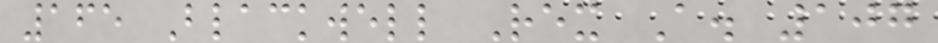165 Blackwell Rex A. 107
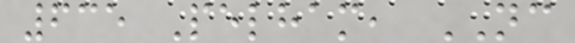635 Pelham, NC
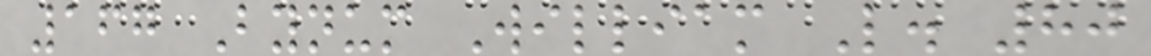167 Bynum William L. 80
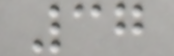37
